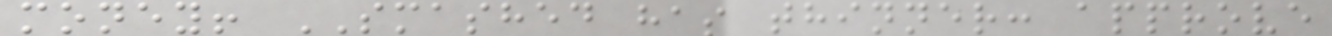money! SMASHED has thinner: approve
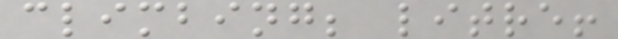climbing; litre!
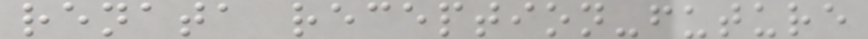renata reception-future
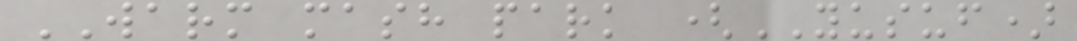WARM mash park (YUSUF)
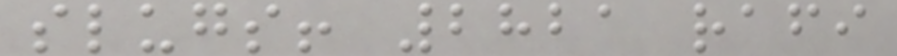slugs! 2821 rafi
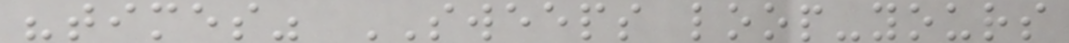"times" SWEEPS loop-yours
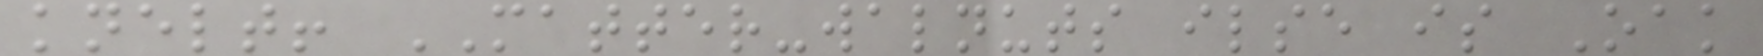knelt! MATTER-walnuts ilse is Oak
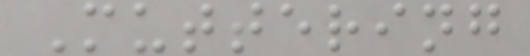Muttering
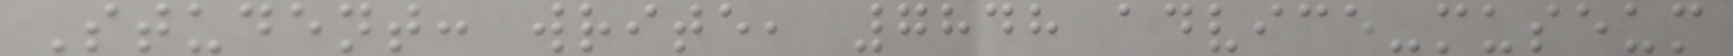Student: write, 7848 advice-museum
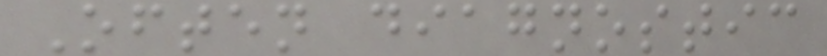Often diagnostic
